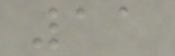11
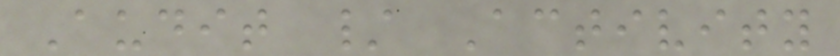Audit / Activity
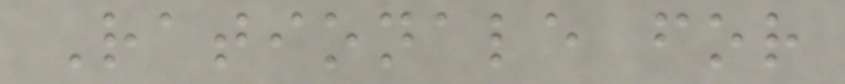Rationale for
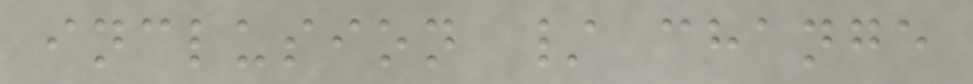inclusion / change
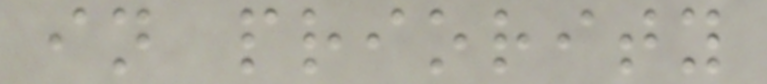in priority
